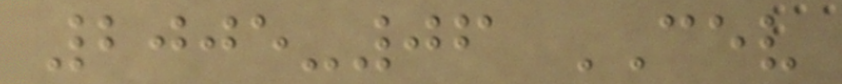2005-06 CEV
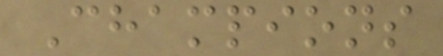Champions
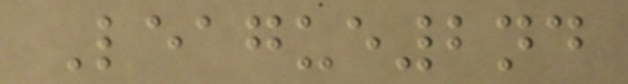League2nd
